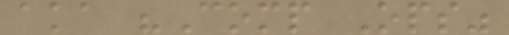aka "Comp Ops"
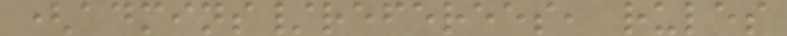(admins/referees, rules
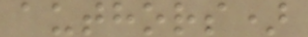authors)
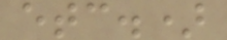etc.)
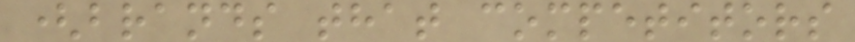(brands that competitors
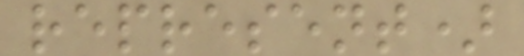represent)
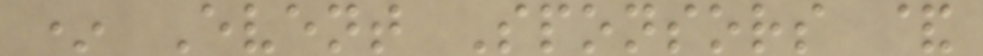* Event Sponsors &
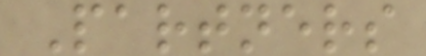Partners
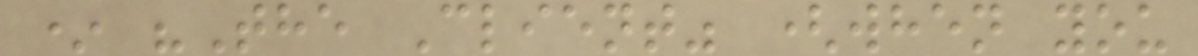* "The Client" (when you
